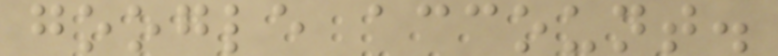google account.
